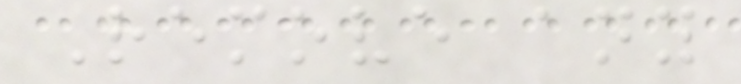Remove any
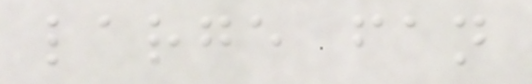large fan
